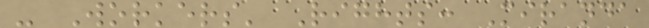- Workers' Rights: Miranda
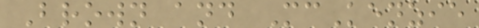Brown and McKenzie
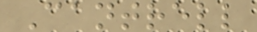Cantrell
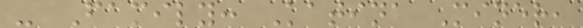- Family: Katina Miner,
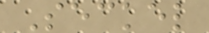Seckel
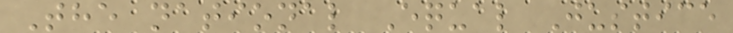The national Equal Justice
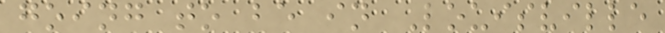going to be in Louisville
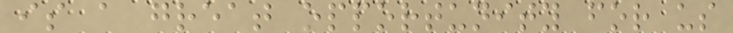is a great opportunity for us
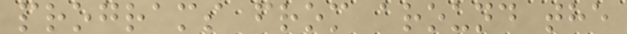programs from around the
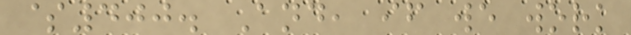$400. And, if we work
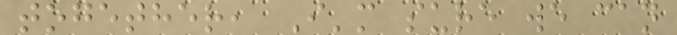together, I'm sure we can
